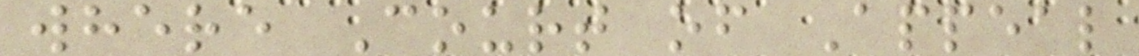where Court of Appeal
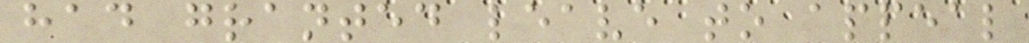had granted leave to appeal
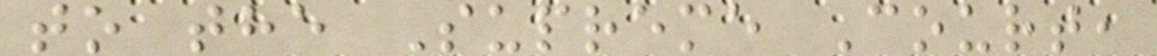to the Supreme Court,
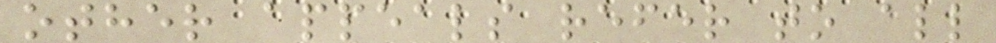other appeals refer to all
